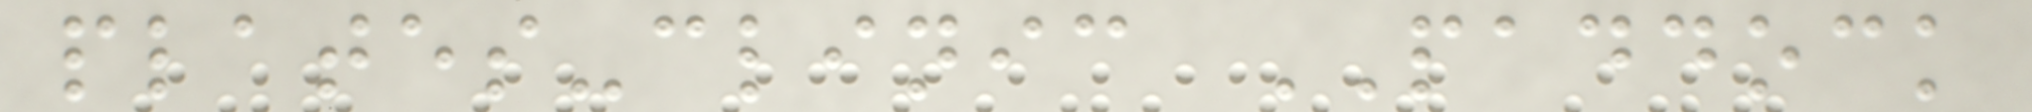plates-clinic PADDOCK
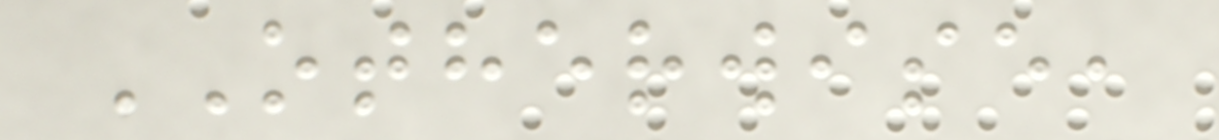OTHERWISE,
